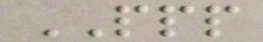PPP
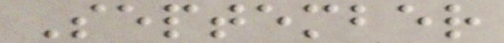September
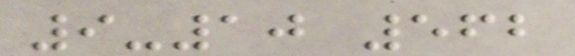9-10 562
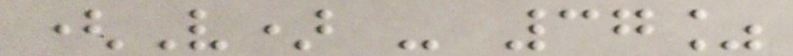(V) - 37%
